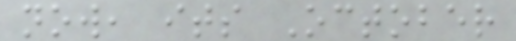now, its October
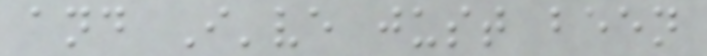and I've just been
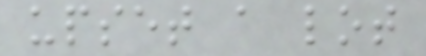upset a lot
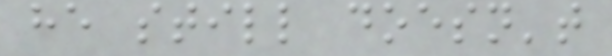he still doesn't
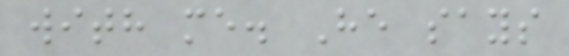with me. He says
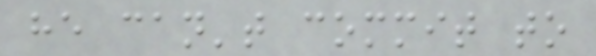he can't commit to
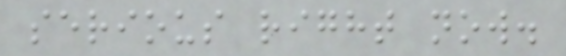serious right now.
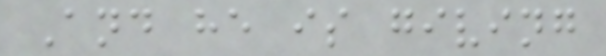And he is giving
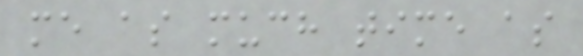me as much time as
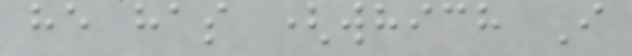he has (which I
